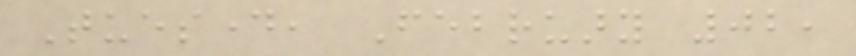Tuesday, February 02,
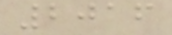2016
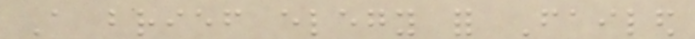A brief elegy for Failed
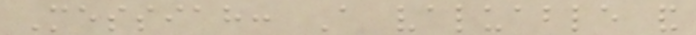Messiah: A valuable and
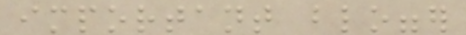important blogger
